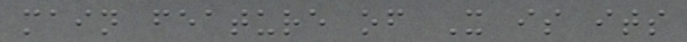main feature of X is its
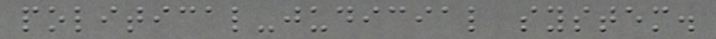political-judicial system.
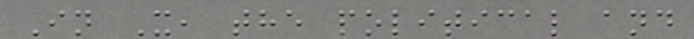In X, the political and
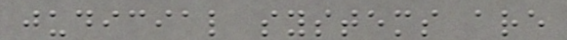judicial systems are
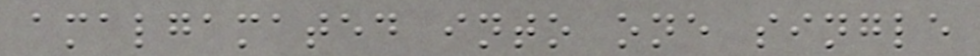amalgamated into one single
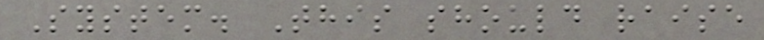System. This should raise
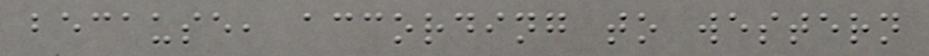because, according to western
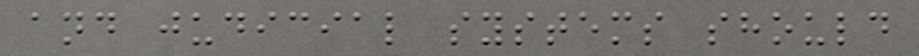and judicial systems should
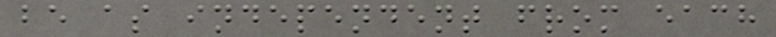be as independent from each
